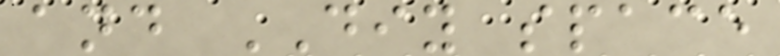and DIY space
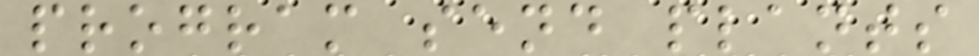program send plants
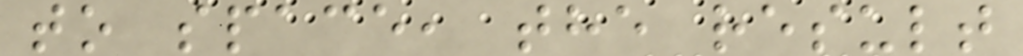to space, the result
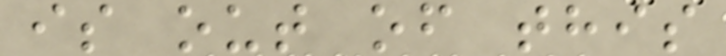is out of this
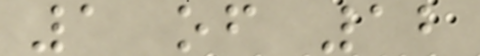1 of 12
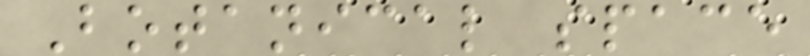Botanical space
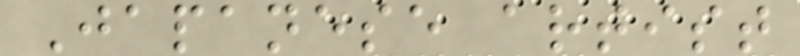Japanese artist
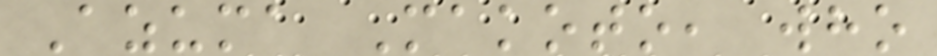Azuma Makoto, who
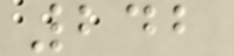242
